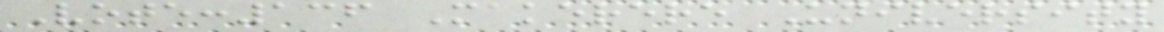Vote:136 Makerere University
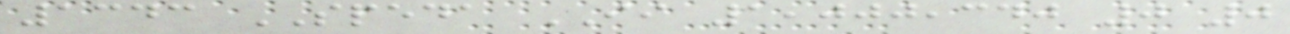1343 SPEDA II 1,000,340 0 0
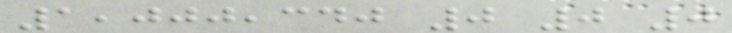1,000,340 0 0 0
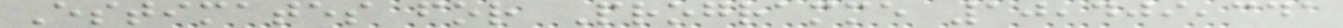Estimates for Programme 10,409,341
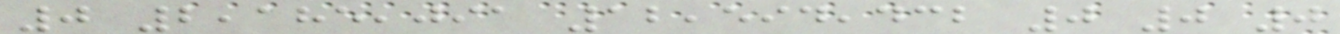0 2,185,091 12,594,432 0 0 0
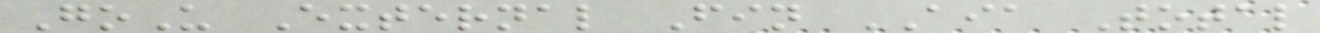GoU External Fin AIA Total
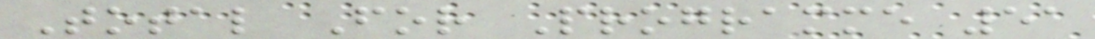Total For Programme 51
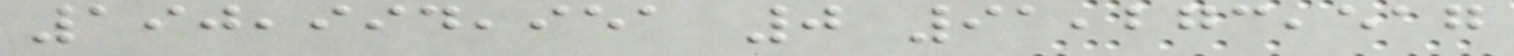190,994,951 0 91,273,517
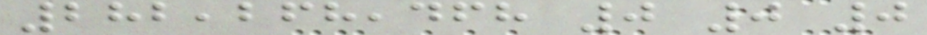282,268,468 0 0 0
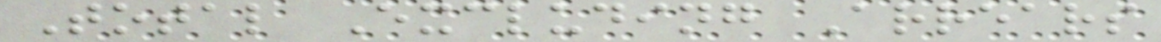Total Excluding Arrears
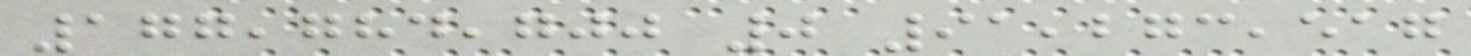177,784,700 0 91,273,517
